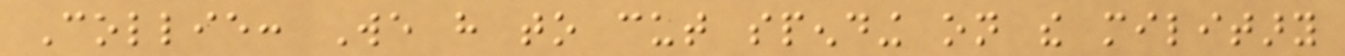Collie: We have to cut spending on the military
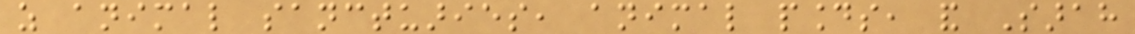as animal sanctuaries, animal pounds, and Sarah
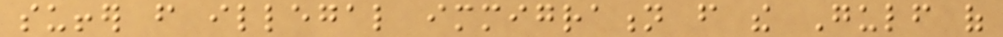suffer from illegal immigration from the Gulf of
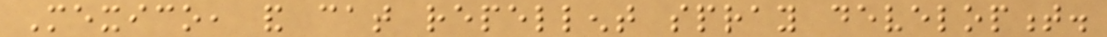Mexico, and cat repellent spray development.
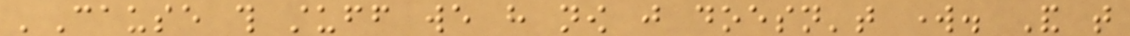'Cause this stuff we have now just doesn't work. And that
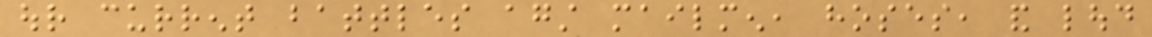our current battles against mailmen, hoses, and loud
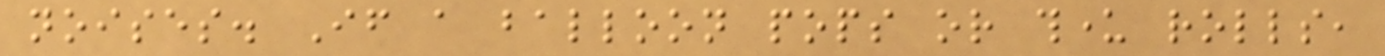noises. If a balloon pops or thunder rolls,
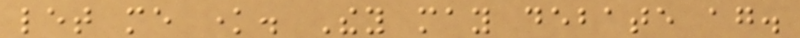let me know. They may debate again.
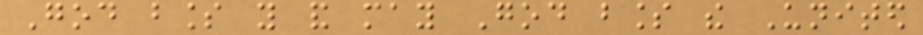God bless you and may God bless the United
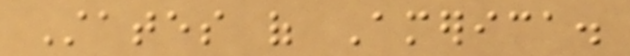States of America.
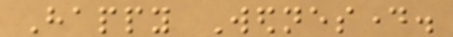Happy Wednesday.
